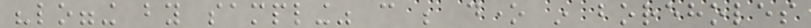"logging by sampling" can be done in boreholes
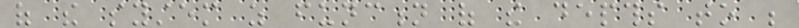of the system as function of the depths to be
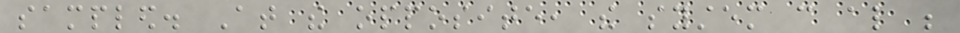sampled. At the opposite, the system can also be
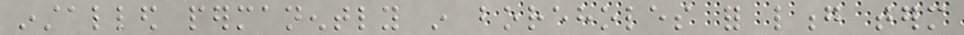installed permanently in boreholes for long term
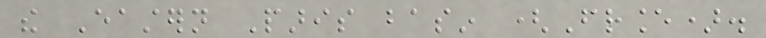the Eastern Paris basin (France).
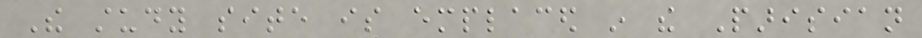The study site is emplaced in the Parisian
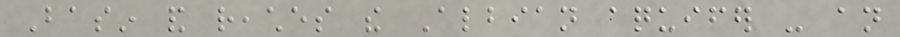Basin and reaches the Albian aquifer - an
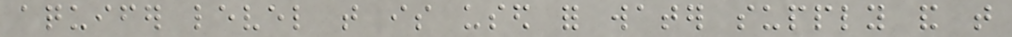aquifer level that is used for water supply and that
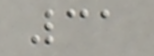31
